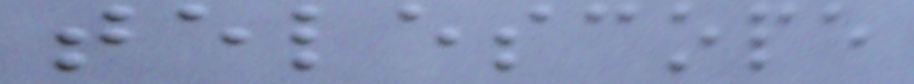telescope
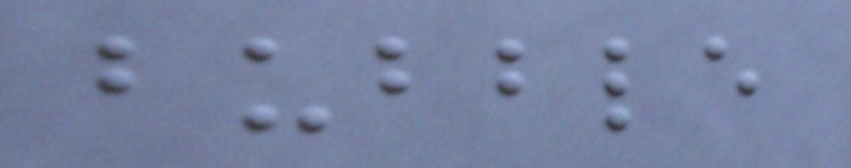bubble
